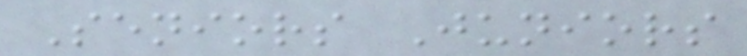Seniors Juniors
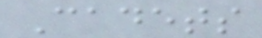Cadets
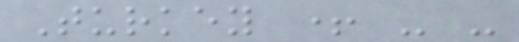Turkey + - -
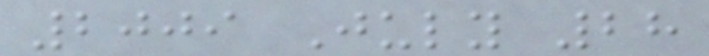2009 July 28
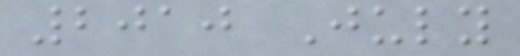2010 July
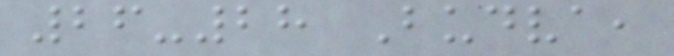26-28 Budva,
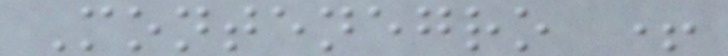Montenegro +
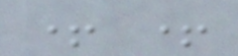+ +
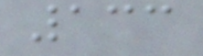133
